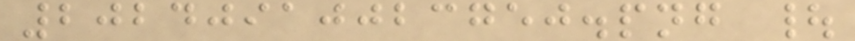20240910023750.png |
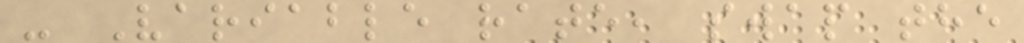- Variable rate, swap the
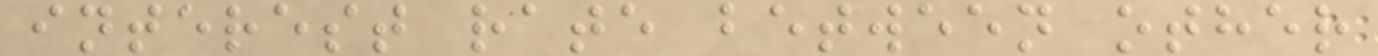interest rate between other
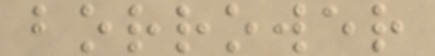borrower
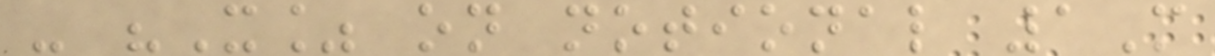- "X% on notional 1M
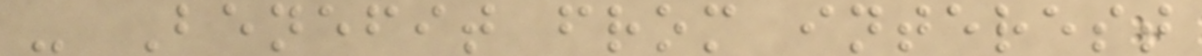- Benefit from interest
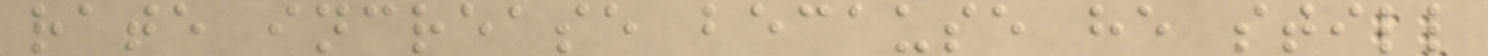rate increase because he still
